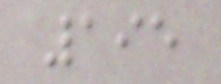195
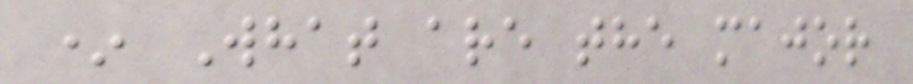* What are the major
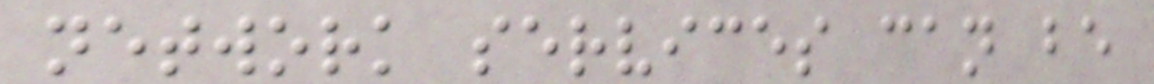network services can be
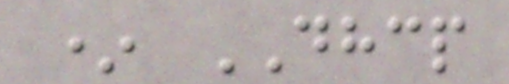* DHCP
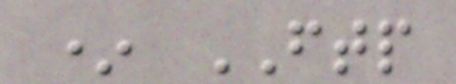* FTP
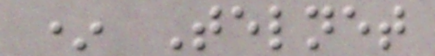* Telnet
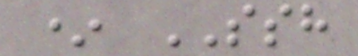* SSH
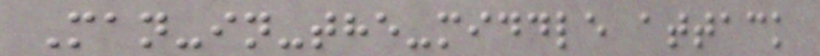Man-in-the-middle attack
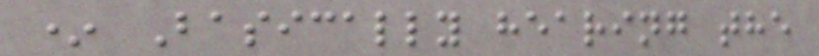* Basically hearing the
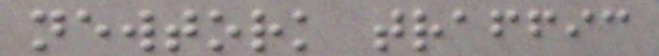newtork traffic
